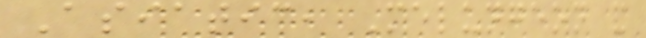Asiatic, Melungeon and
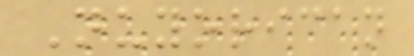Nuyorican
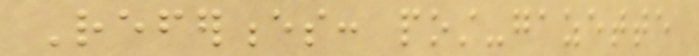References: post-gazette
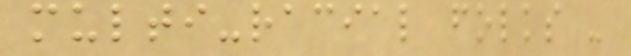multi-racial folks -
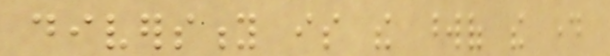diversity is the wordof the day
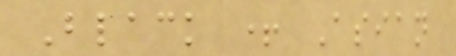Black + Asian
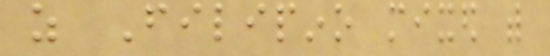as Filipino mixed with
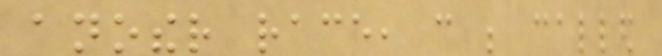another race, can be called
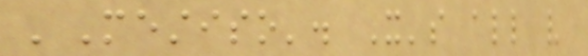'Mestiso'. It's all very
